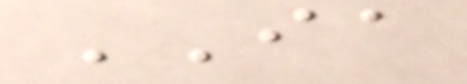IA
